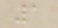1
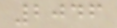2046
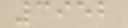3952
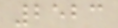2523
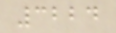3224
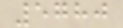5780
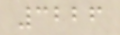3226
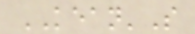KEAN'S
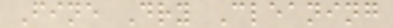Fine Dry Cleaning
